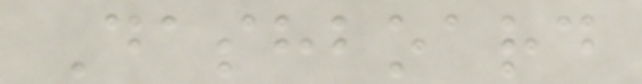Dashboard
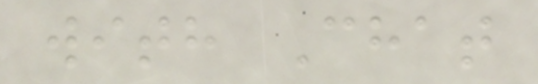with Chat
